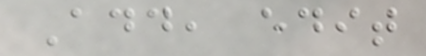Add, edit
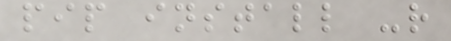pip install -r
